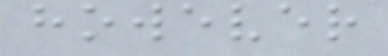however
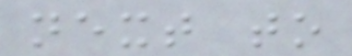next to
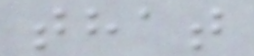that
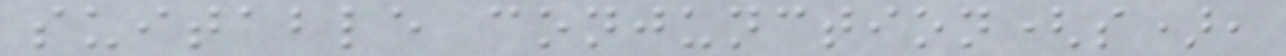suitable conjunction(s),
